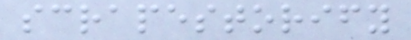scrapestorify
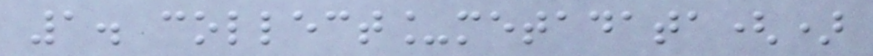1. collect_metadata()
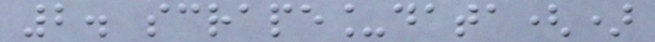2. scrape_data()
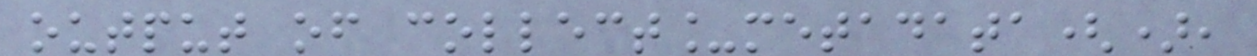output of collect_metadata(),
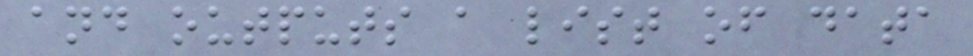and outputs a list of data
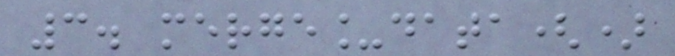3. merge_data()
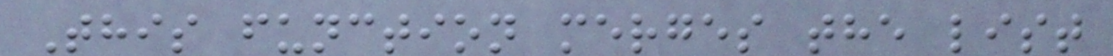This function merges the list
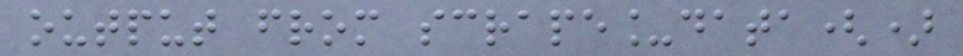output from scrape_data()
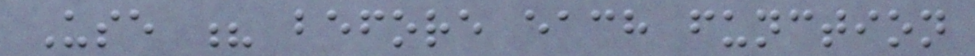Use ? before each function
